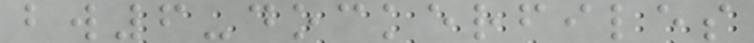bw6-dockerfiles
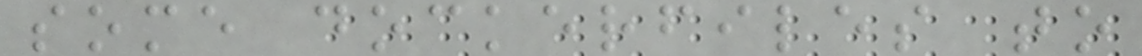some dockerfiles to
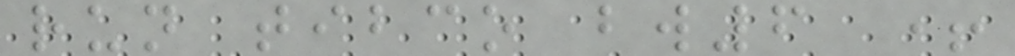run tibco bw6 +
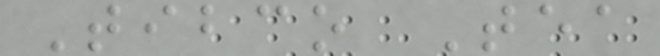Tibco Tea
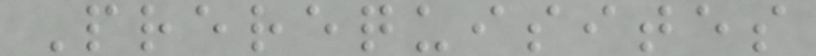Prerequisites
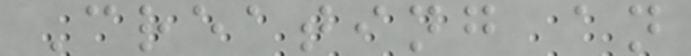Creating an
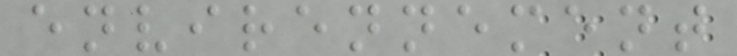envirennement
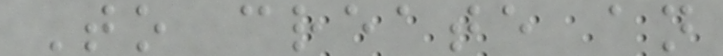To create an
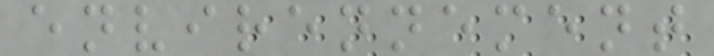envirennement
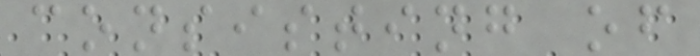consisting of
